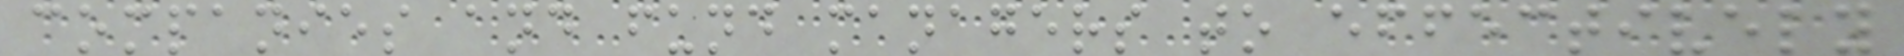companies and fund managers to effectively
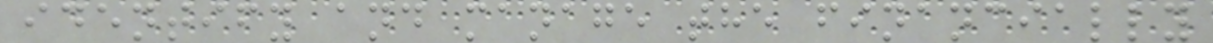identify and manage the financially
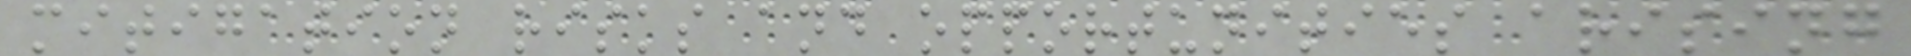mitigation risks and opportunities arising
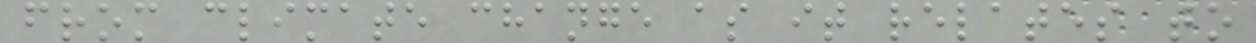from climate change as it relates to
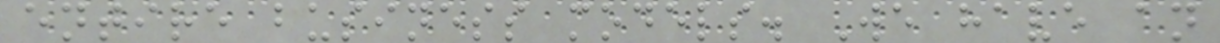entire business models. We have an
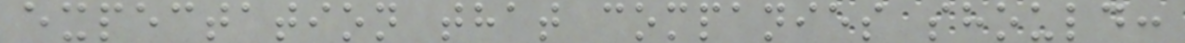expectation that companies should:
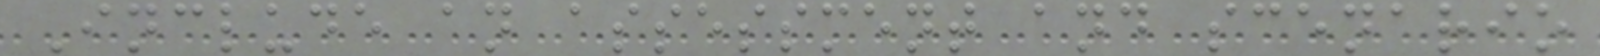Include an assessment and scenario
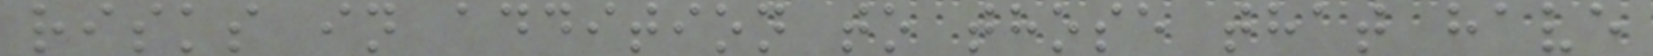risks in addition to those that have
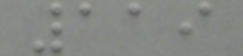119
